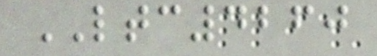LTC4260
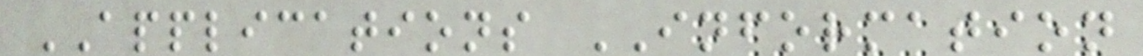APPLICATIONS INFORMATION
